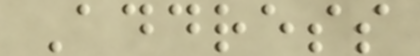Address
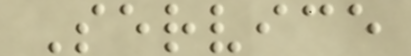Service
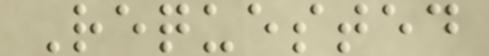Requested
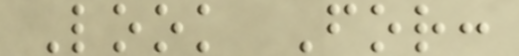Look For:
